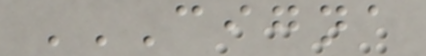CIGNA
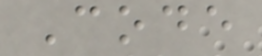Code
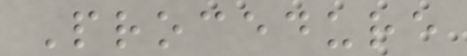Procedure
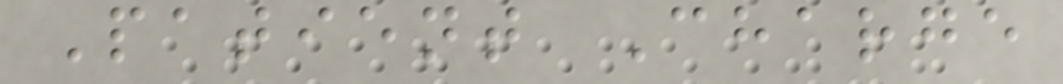Patient Charge
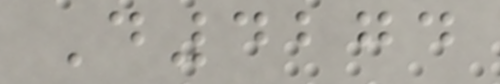D4274
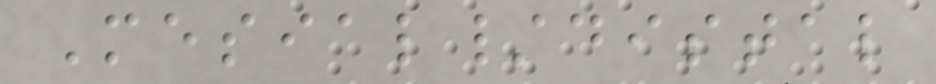Mesial/distal
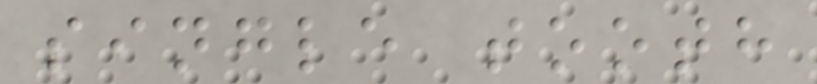single tooth
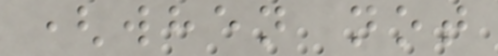(when not
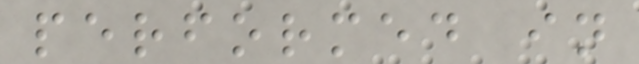performed in
